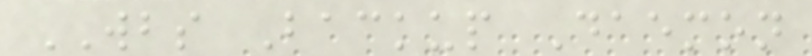WBS Backup Daemon
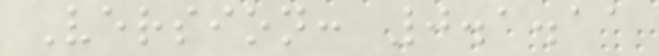Version: 0.1.11
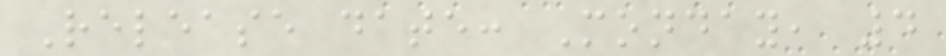Release date: Monday, 4
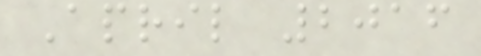April 2016
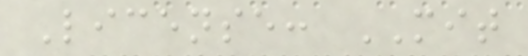License: MIT
